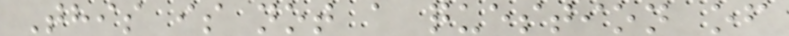This is not a question of
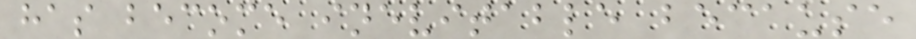has become inevitable because
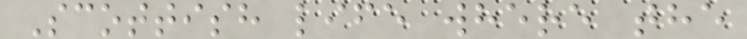Scottish life where the
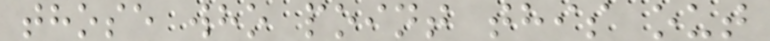those who point this out
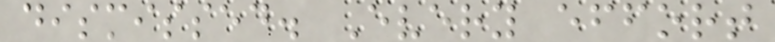dismissed. Every effort
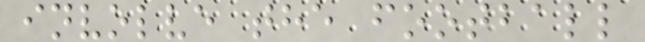involve the football
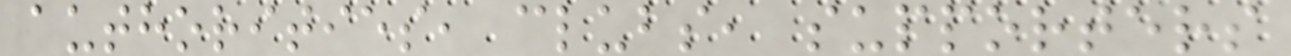authorities, clubs, supporters
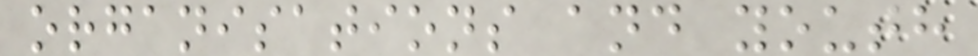organisations and youth
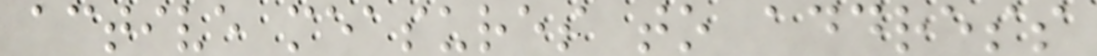active measures to address
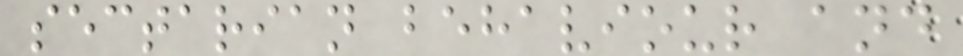sectarian behaviour and
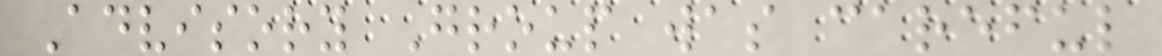Advisory Group was careful
